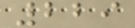229
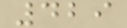429
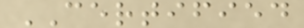CERTIFIED
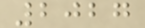2027
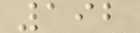192
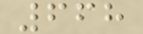668
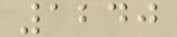1240
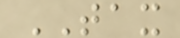TAX
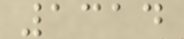1314
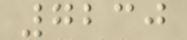7230
